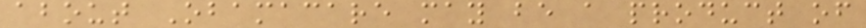about Obamacare may be a product of
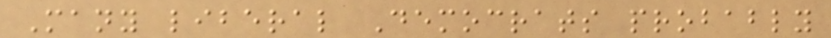Many liberal Democrats probably
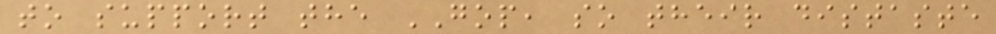to support the GOP, so their distaste
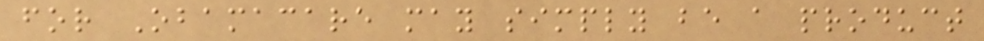for Obamacare may simply be a product
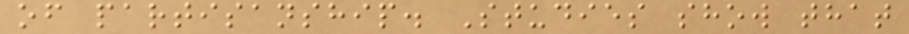of partisanship. Studies show that
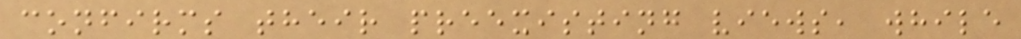confirms their preexisting views, while
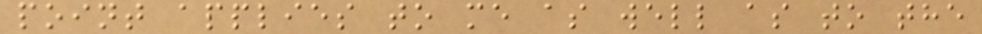point applies to me as well as to the
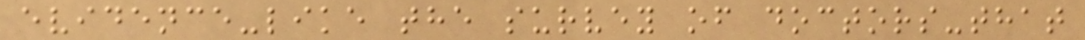evidence-like the survey of doctors-that
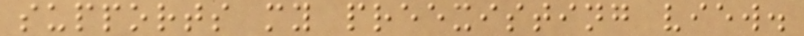supports my preexisting view.
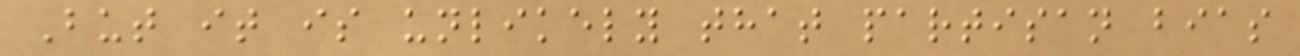But it is unlikely that partisan bias
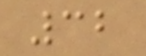32
